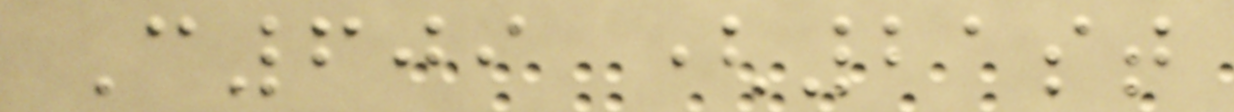C609 (21st
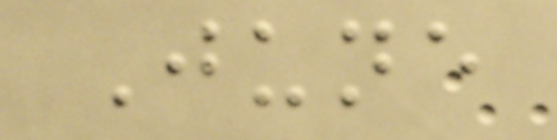June
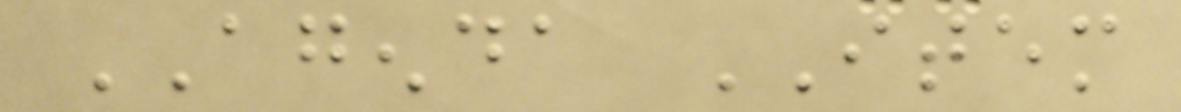AGENDA ITEM
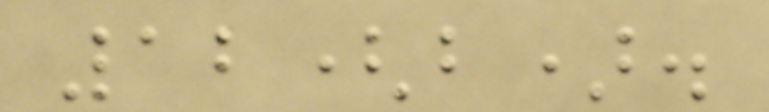12(b).
